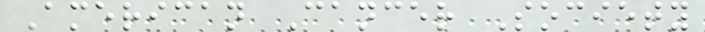American Cancer Society
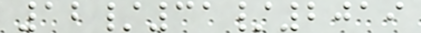12/31/2019
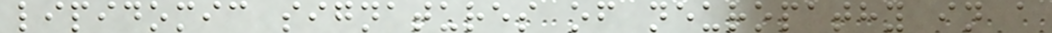lipidomic signatures of neuropathy in a
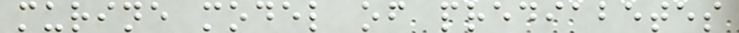murine model of prediabetes
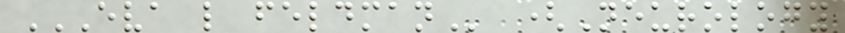EVA L FELDMAN (Neurology
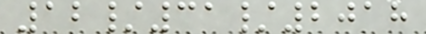12/31/2018
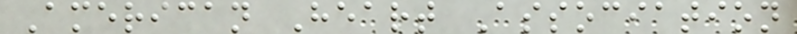American Heart Association
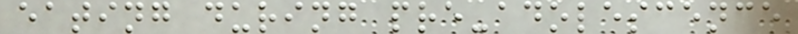eating during pre-adolescence
